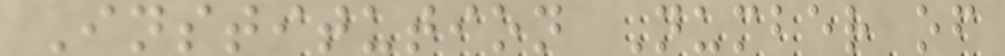Institution Number of
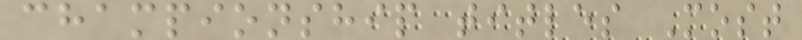championship titles Most
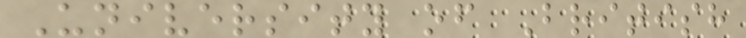University of British
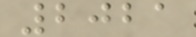2021
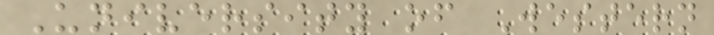University of Western
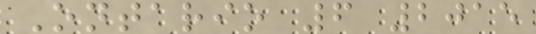Ontario 6 2015
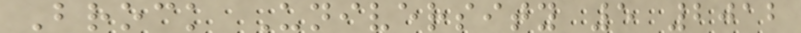Brock University 5 2012
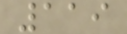119
